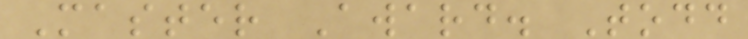Master Award. Todd
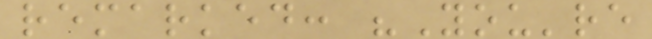remarked: "You're
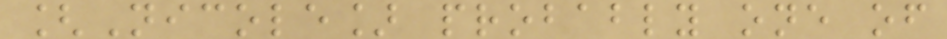[Nicole] probably one of
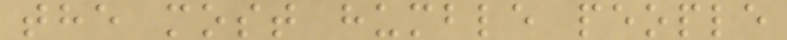the most humble people
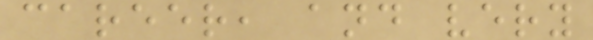career, and very
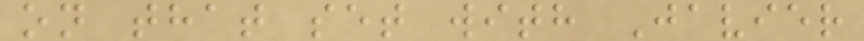on that set with Javier
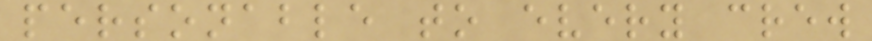personable to every crew
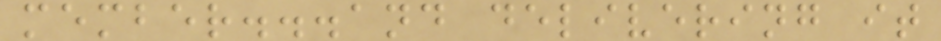member...and delivering it
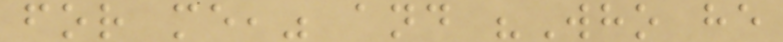for me," and "Who he
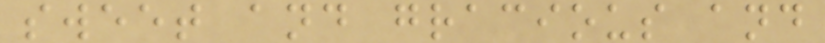sweet and gracious and
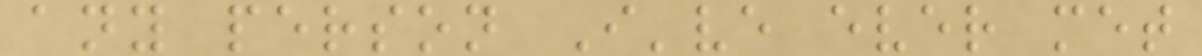any person I've ever met
